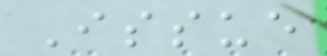Issue
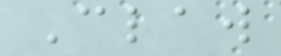Claw
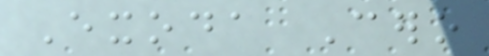Exoda Cero
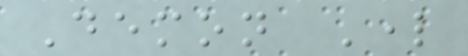Demon Lord
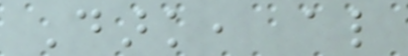Dark, also
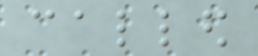called
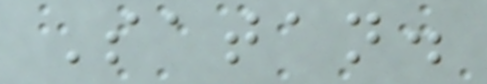Satan.
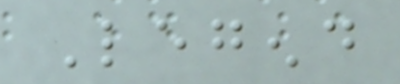Legend
